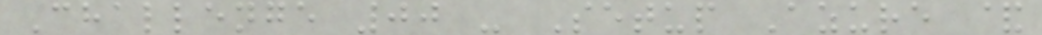Challenge 00 - Setup Azure &
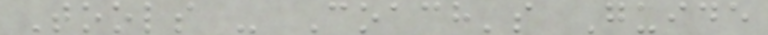Tools - Coach's Guide
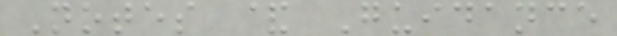Notes & Guidance
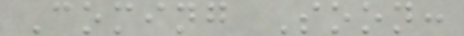Coming Soon:
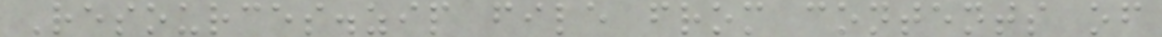Resources.zip file from contents of
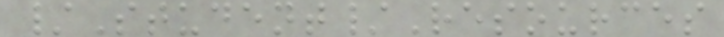/Student/Resources
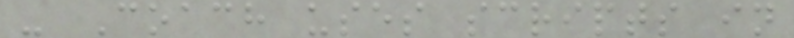- Coach uses scripts in
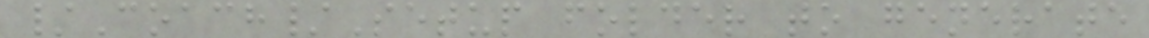/Coach/Setup folder to generate
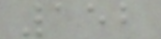152
